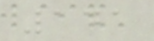141
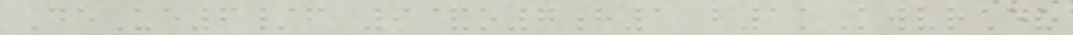DeUe6/f 9&o7h1 b1kKwvrEv
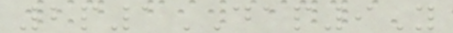2p1DAP9Y
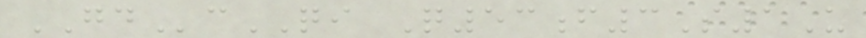GDcQI Q53f3S1U
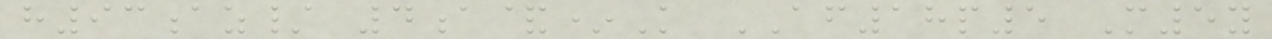h93az/ 4a&*K AF18p5 M5y
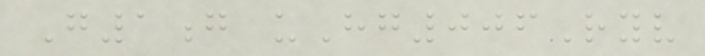G1g uHg006Ryv
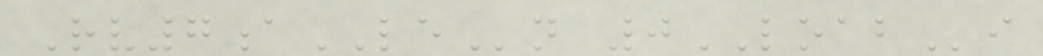Rv7aLEn 0LOABi
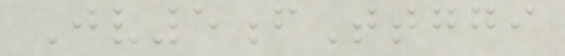Jv5fTtggi
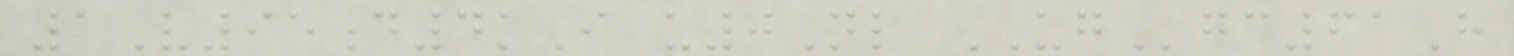1V95d4kI u0Nl UGgc61H
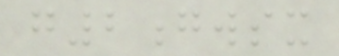g2gwsx
